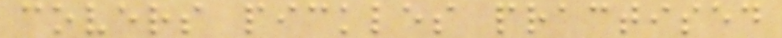covers pickles practised
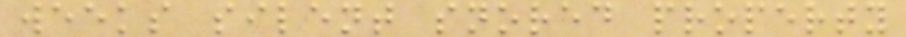weeks silent snored property
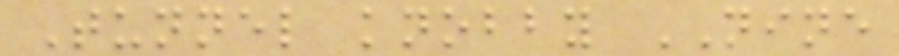Tunnel knobby NINE
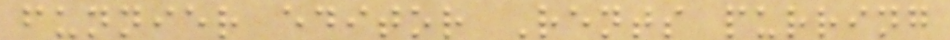funnier editor Rents purring
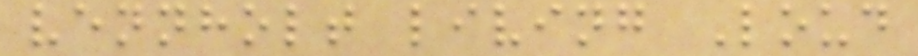vennholt living Loud
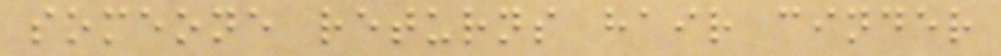someone returns hair cinder
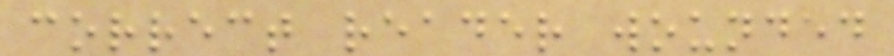correct reader wounded
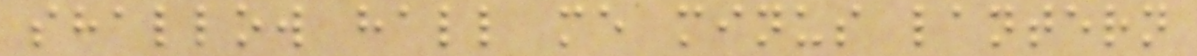shallow hall me minus lantern
